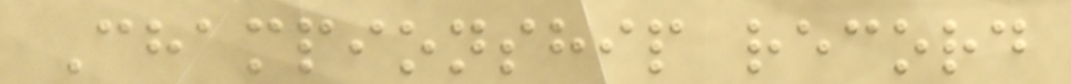Championship record
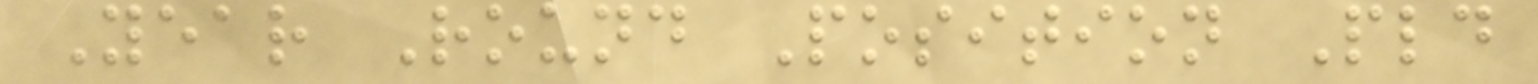Year Round Position Pld
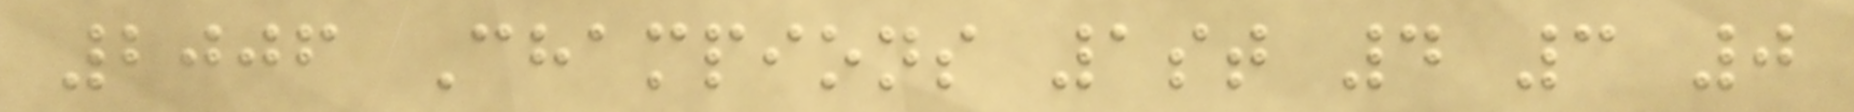2006 Champions 1st 4 3 0
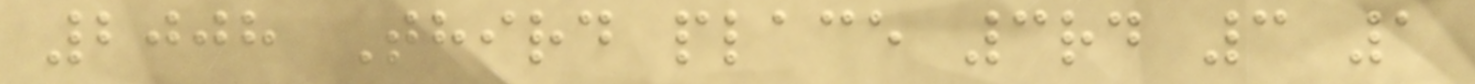2008 Third place 3rd 3 1
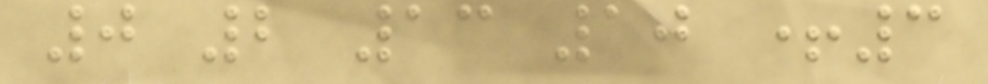0 2 13 10 +3
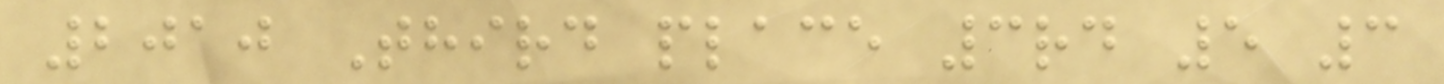2010 Third place 3rd 5 3
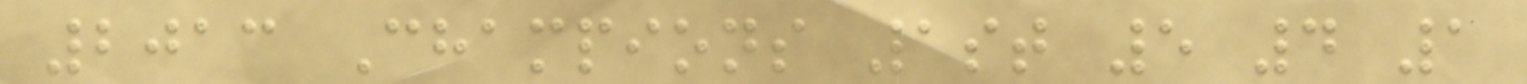2013 Champions 1st 5 4 1
